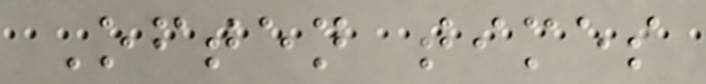Often times
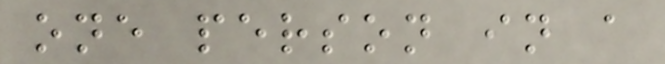one person in a
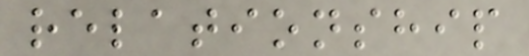relationship
